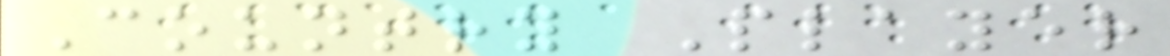Country Player
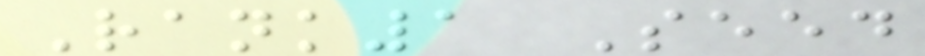Rank1 Seed
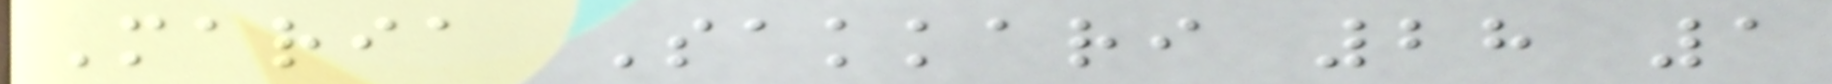Maria Sakkari 28 1
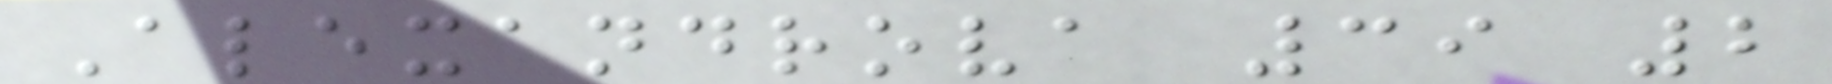Alexandrova 39 2
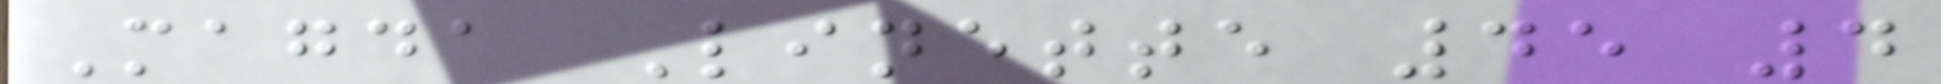Magda Linette 45 4
